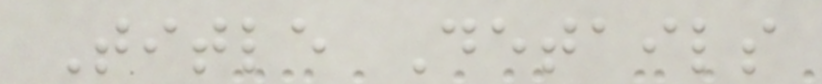Title Details
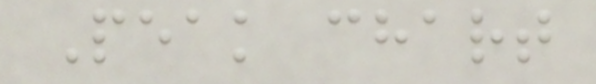Peak chart
